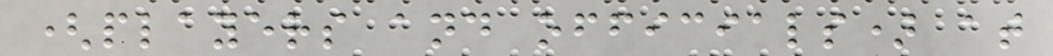(players and officials) at
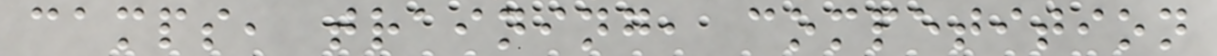camps, training, competition
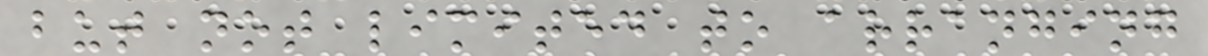but not limited to arranging
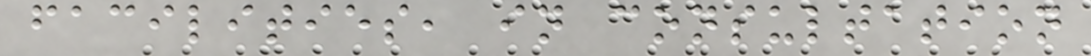facilities, in consultation
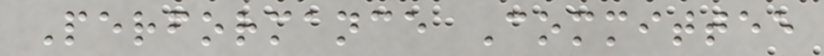Performance Committee
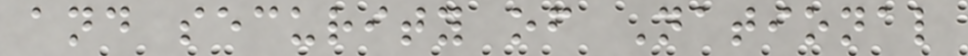and security of National
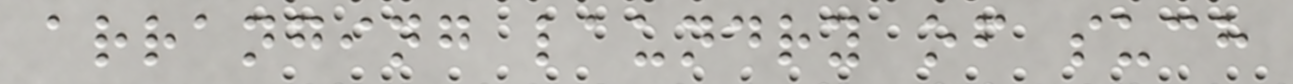arranging laundry of such
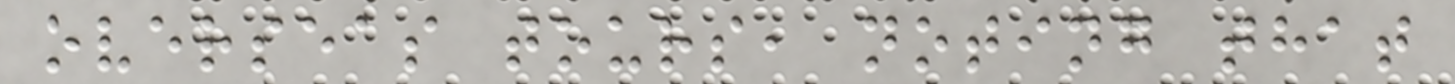overseas tours, noting that
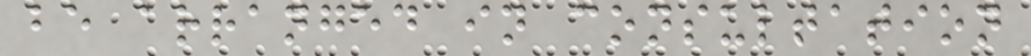be arranged in consultation
